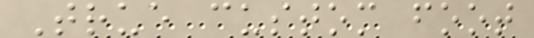True custom foot
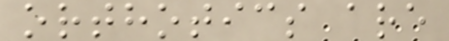orthotics are
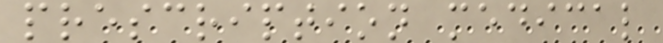prescription medical
